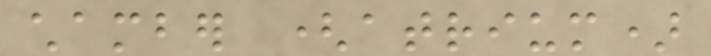chamber (atrium)
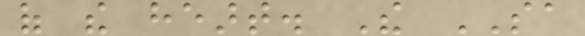of the heart. The SA
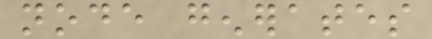node generates
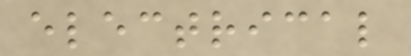electrical
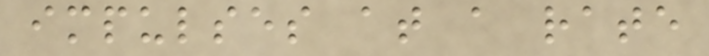impulses at a rate
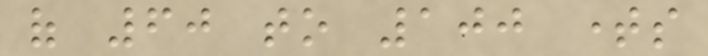of 60 to 100 times
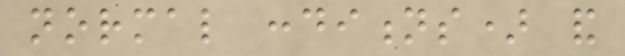normal conditions) and
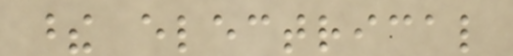these electrical
